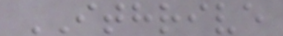ITHRIVE
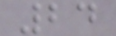24
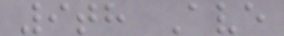9th Ave
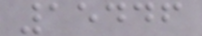15446
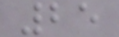25
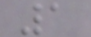1
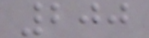200
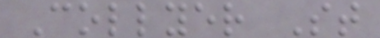Collyer St
